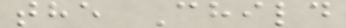the Child
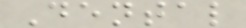Dental
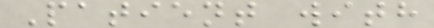Patient with
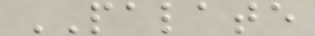PALATE
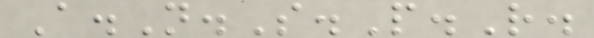A.N.S.P.R.
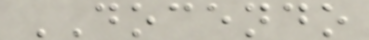DOCENDO
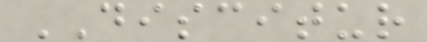DISCITUR
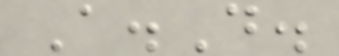A.D.
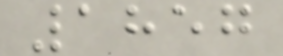1857
